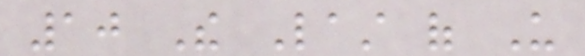10 The Last of Us
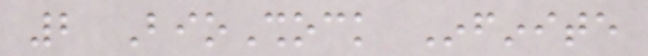2 BioShock Infinite
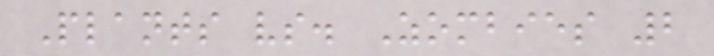Plants vs. Zombies 2
